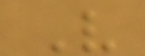V
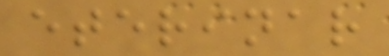eterinar
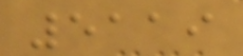5119
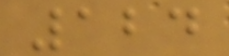124
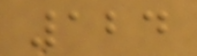124
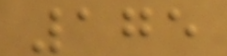175
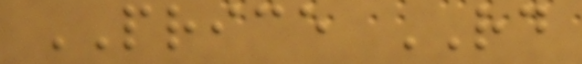PRICE RD
